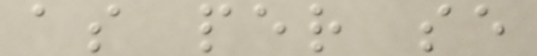as per se
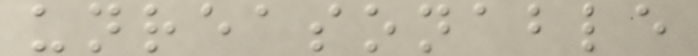unreasonable
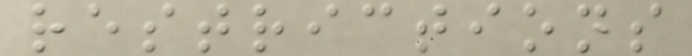restrictions
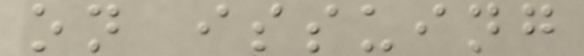on issuing
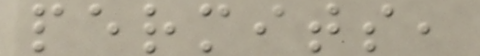permits,
